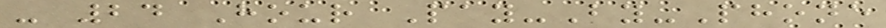- 24 Hour Pay-By-Phone
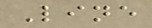Line
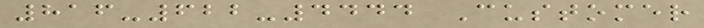816-622-4444 Customer
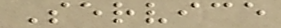Service
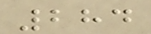284
